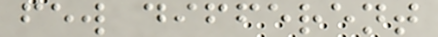few different
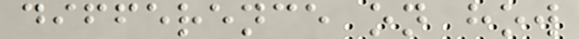difference on how
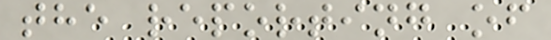the reporting of
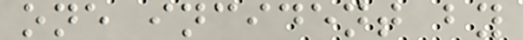one incident by
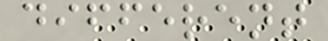different
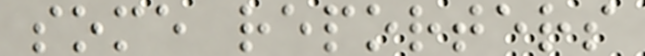some reporters
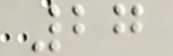27
